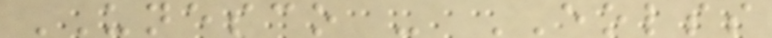UNESCO - EOLSS
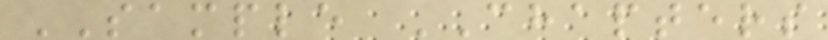SAMPLE CHAPTERS
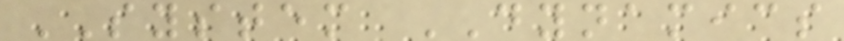SYSTEM DYNAMICS
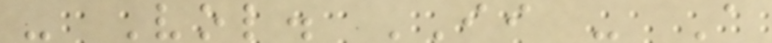- Vol. II - A
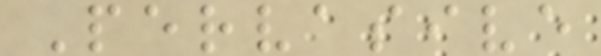Pervasive
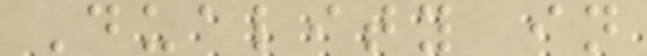Duality in
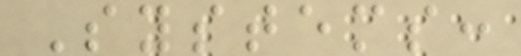Systems:
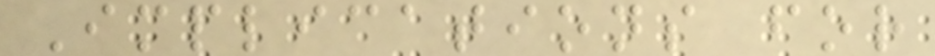Implications for
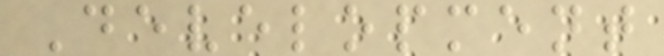Development
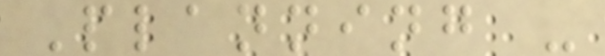Planning -
